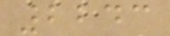2243
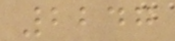2247
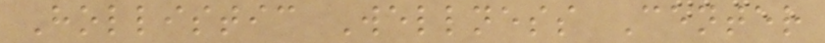Hollistic Wellness Center
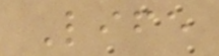Life
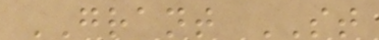GRANT ST
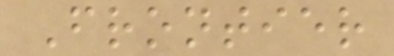Frontier
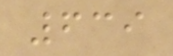639
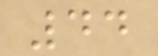44
